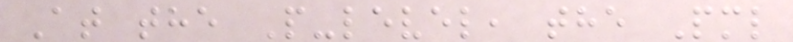At the P-level, the Pml
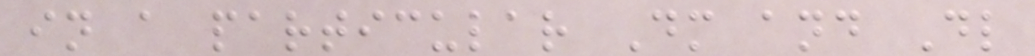in a particular Dm and Dl
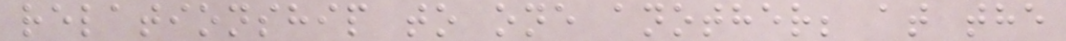relationship to one another; at the
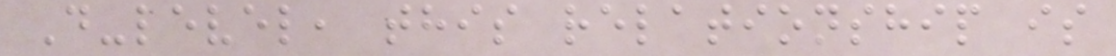D-level, this relationship is
